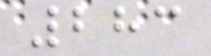283
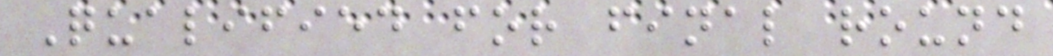Qualified for final round
